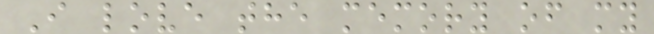I love the memory of my
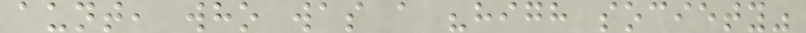aunt, who was a "high society"
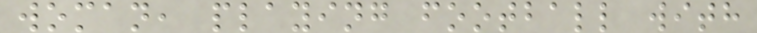woman, playing football with
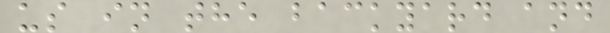us in the backyard and
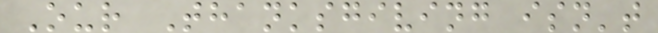Our Thanksgiving isn't
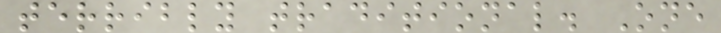terribly traditional. One
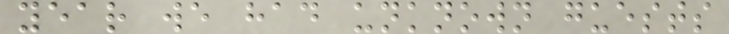year we had unknown guests
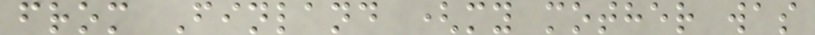from Finland (my mother was
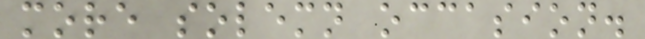more solemn occasion.
